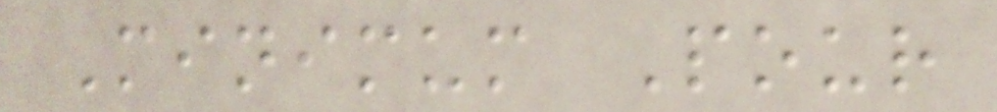Minimum Pour
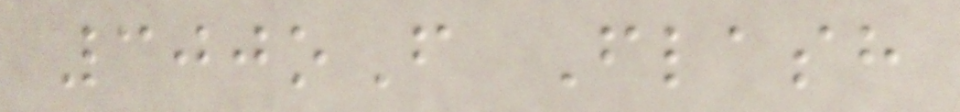300oF Flash
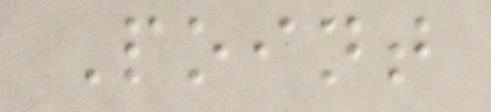Point
